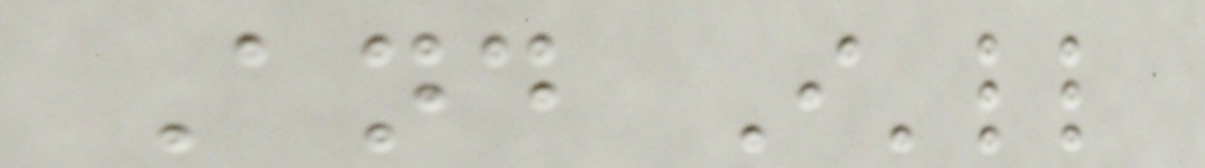And I'll
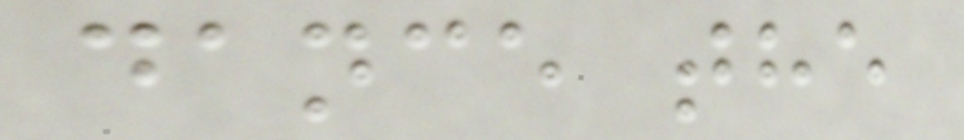dance the
